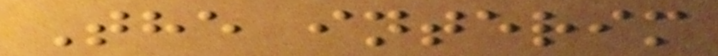The interim
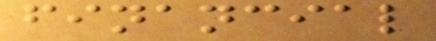financial
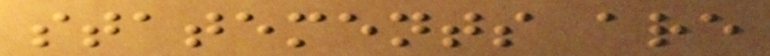statements are
